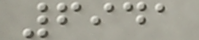6941
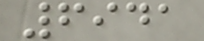6941
